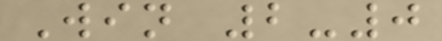Win 2-0
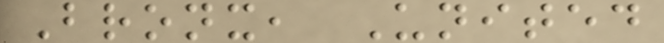Bronx, United
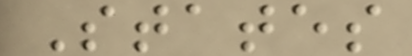States
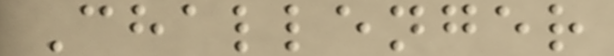Challenger
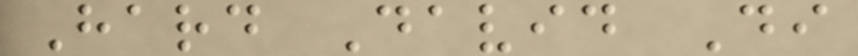Hard David Di
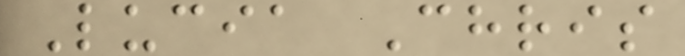Lucia Chris
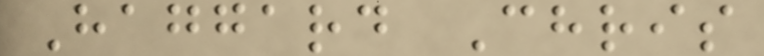Haggard Chris
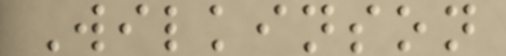Wilkinson
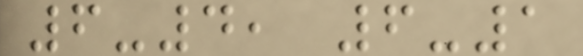6-4, 6-1
